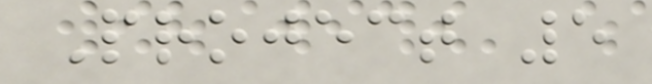Project 5
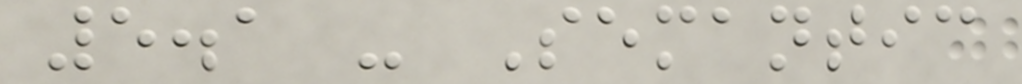5.1 - Semantic
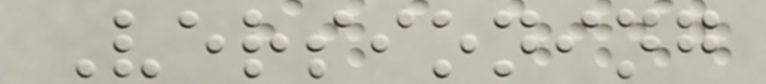Versioning
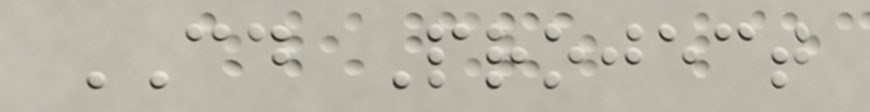CD Project
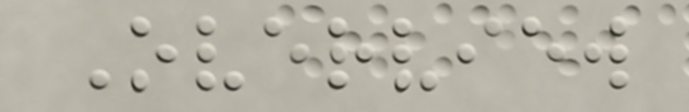Overview
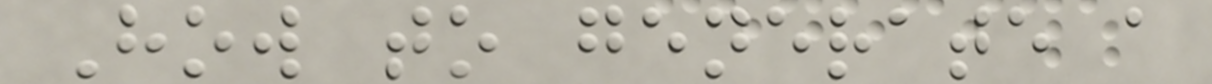How to generate a
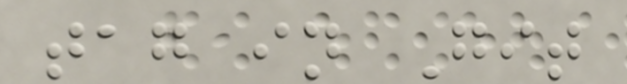tag in Git
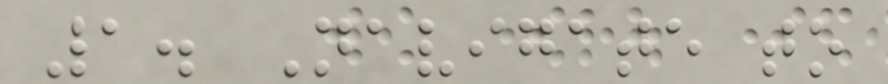1. Navigate to
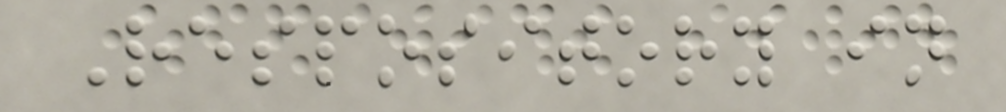Respository in
